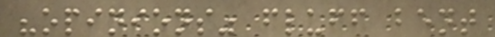"opinions" fluff bent
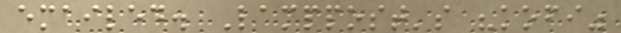emailed. Lamppost's "kofi"
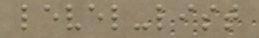level-list
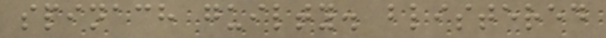spinach guilty. blistered
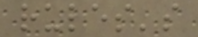rules's
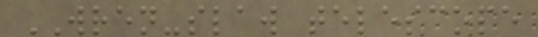WREN-slaw telescope
